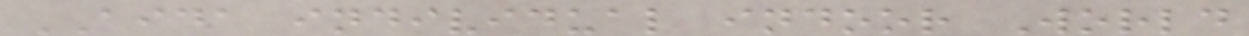AIDA individual indoor World
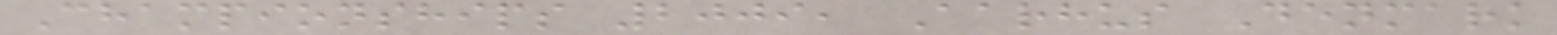Championships 2009, Aarhus Denmark
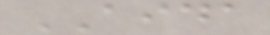AIDA
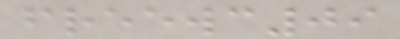freewc09
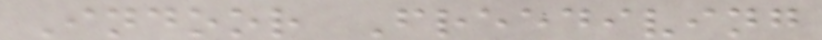Indoor Freediving
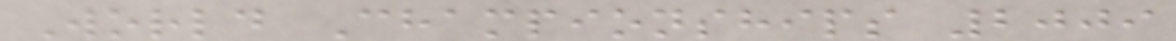World Championships 2009
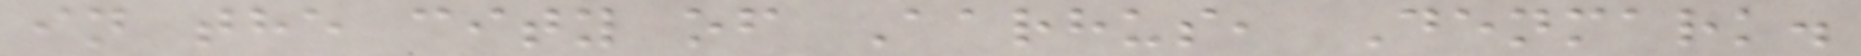in the city of Aarhus, Denmark.
